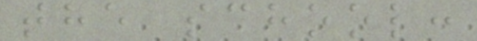the school:
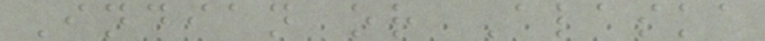Indian or Alaska
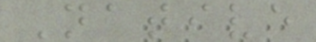Native
